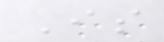Is
